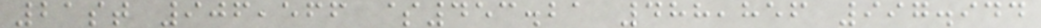21st 906,566 $453.21 488,856 997.944
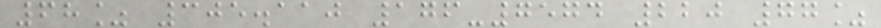68% 305.110 176-7574 220 77%
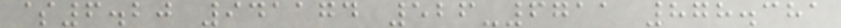$6.20 941174 526-6711 878.381
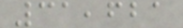31,621
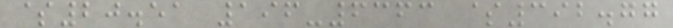$20.51 196-6363 $392.77
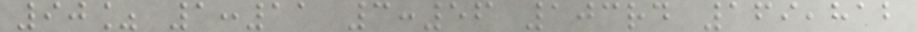90% 1:11 3:56 103rd 169,812
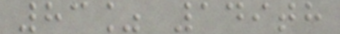83% 149th
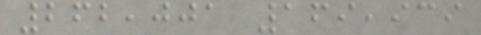262,001 169,939
